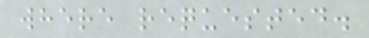where requested.
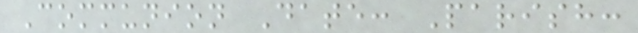Communion Date: Parish:
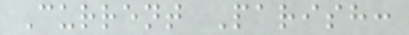Current Parish:
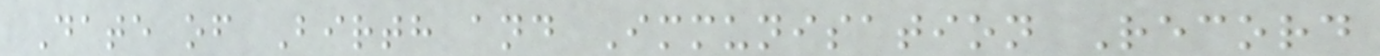Date of Birth and Immunisation Record
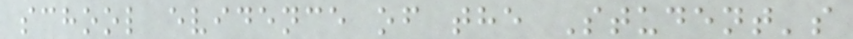school evidence of the Student's
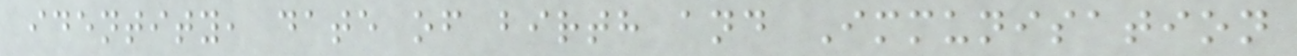identity, date of birth and Immunisation
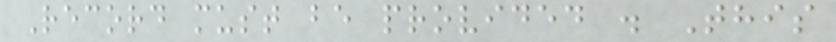Record must be provided . This
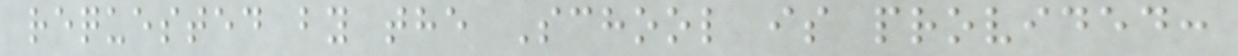requested by the School is provided:
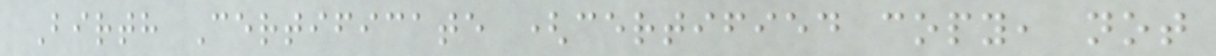Birth Certificate (certified copy, not
